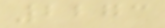2273
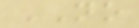NO
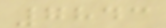7843
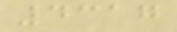4317
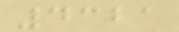4321
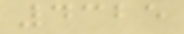4325
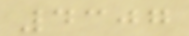4307
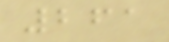261
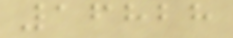16828
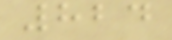824
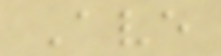Ave
